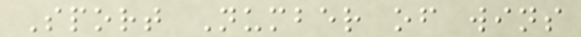Sport Number of wins
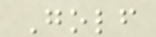Golf
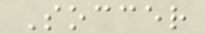Soccer
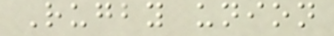Rugby union
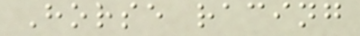Horse racing
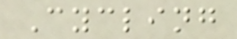Cycling
